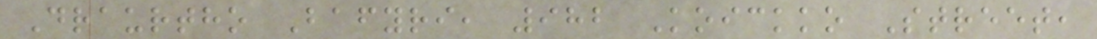Draurtho Bafyri, 982 Koickko Street,
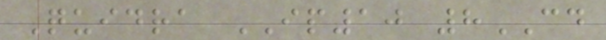Quidra IP10 8CD
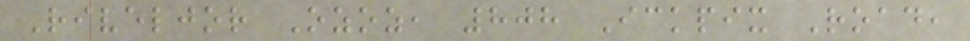Riveljor Ozoz, 808 Ickpix Road,
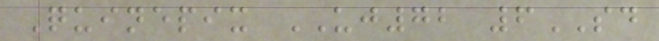Quinepix UJ72 6SD
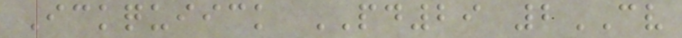Ickquiick PD29 2CV
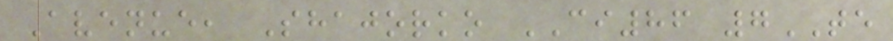Avenue, Shajorko CI86 7TE
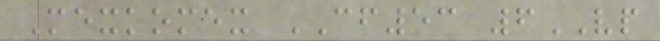Mexkomex CF53 6VP
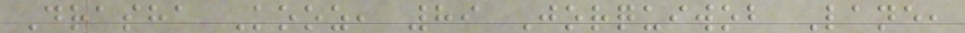Drasha Kooz, 89 Jorquiwob Lane,
